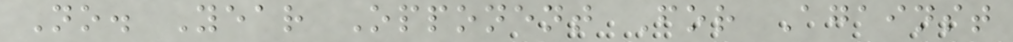No. Year Opponent For Against
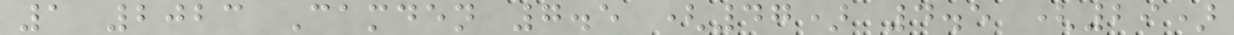1 2023 Camden 7.5 (47) 4.5 (29)
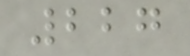227
